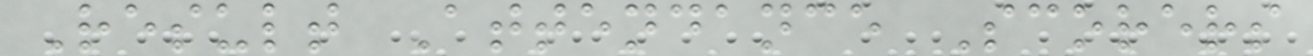Result Attendance Scorers
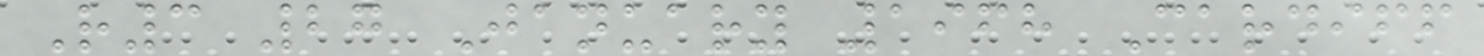R3 27 January 1968 Cardiff
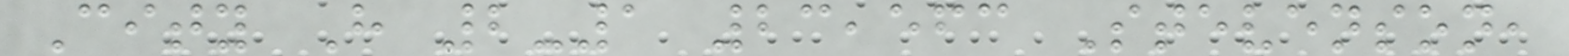City H 2-1 23,563 Stevenson,
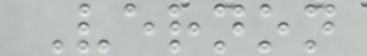Vernon
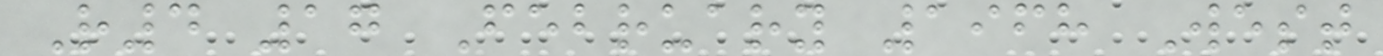R4 17 February 1968 West
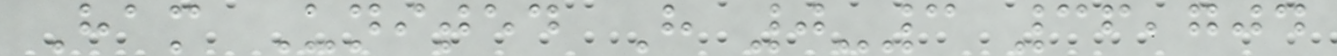Ham United H 0-3 36,704
